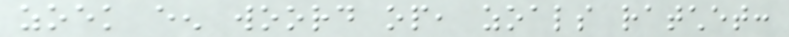zoek een woord op, zoals ratchet:
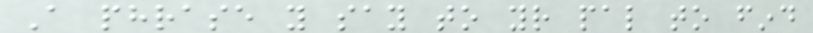A phrase you say to your pal to find
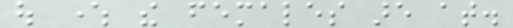out where the females are at.
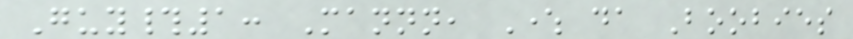Guy#1: Mannn, Where da Boobies
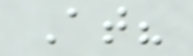At?
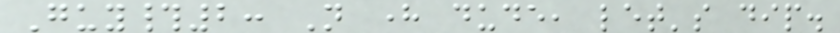Guy#2: Not here dude, let's dip.
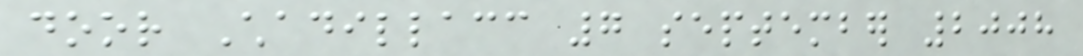door Chadillacc 7 september 2008
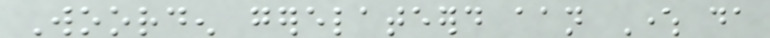Woorden gerelateerd aan Where da
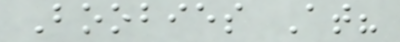Boobies At?
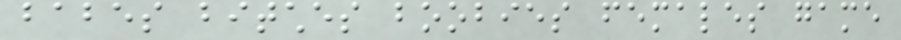babes bitches boobies females game
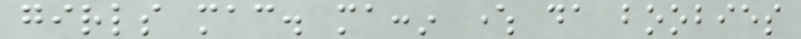girls mac. maccin where da boobies
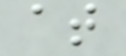at
